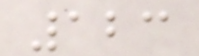123
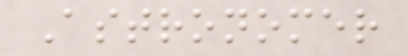Astronomer
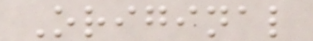Original
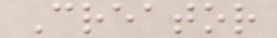Creator
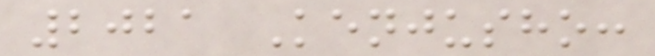2021 Kenjusho:
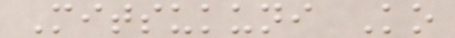Mitsukuni Ko
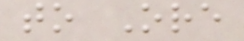to Ore
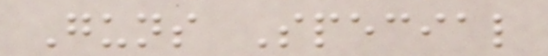Guns Special
